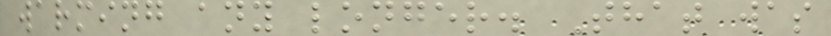warming any longer. That was
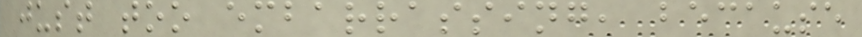just too embarrassing, because
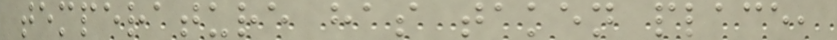temperature has taken place,
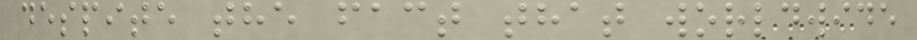despite the fact that worldwide
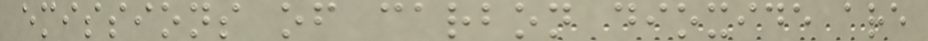emissions of carbon dioxide are
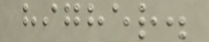higher.
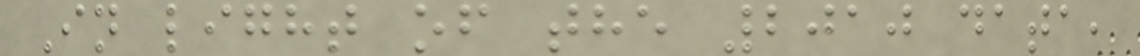In light of the 2010 data,
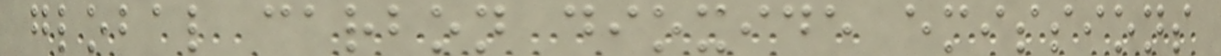global carbon dioxide emissions
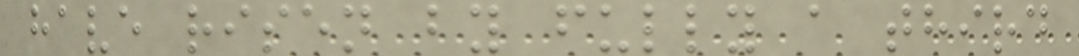have risen by fully a third
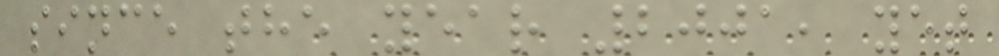since the year 2001, yet
